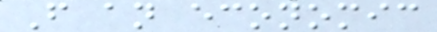From an economic
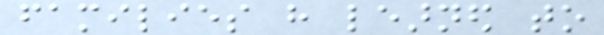families have learned to
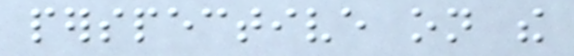perspective on the
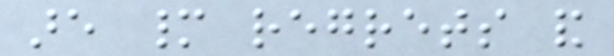are many regrets and
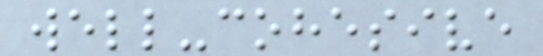well-cohesive
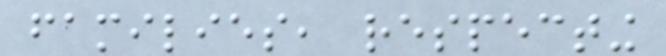families, respecting
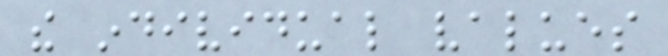the individual values
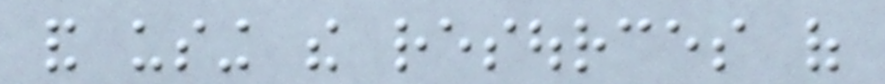and using the resources of
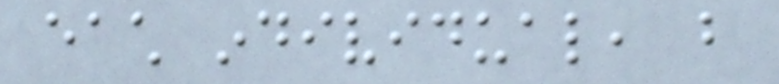each individual, but
